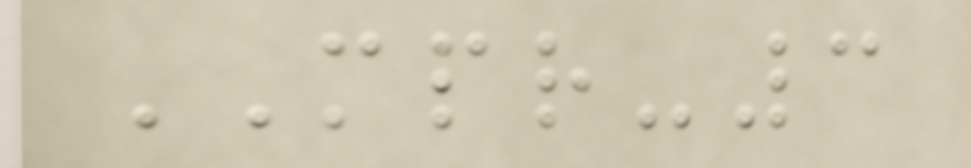MPR-3
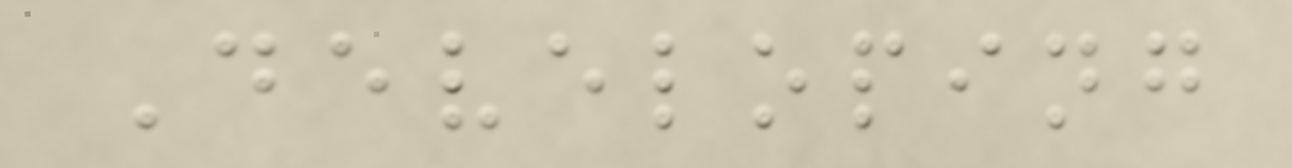Developing
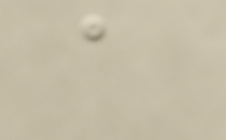a
